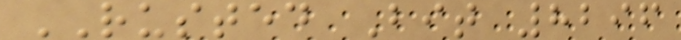RUSTED Bit 8296
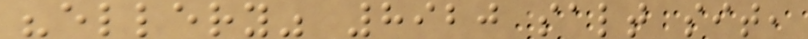"ellery" 8920 salt sit,
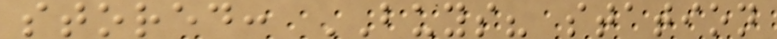stored: BUYS? station
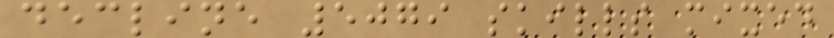decline 5079 skills mixed
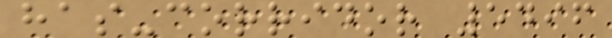has-corridor 5496
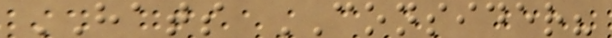HATS CONSIDER?
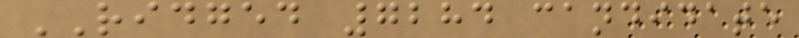RIDGED 7284 candidate
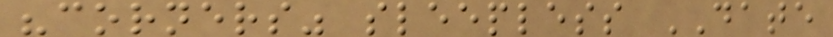"corners" sleepless DATE
